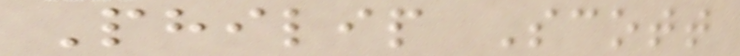Philip Scott
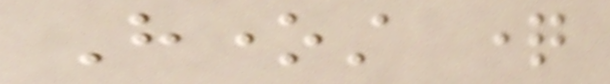Honest question
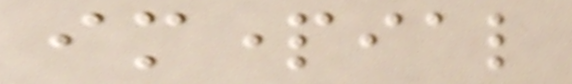impartial
